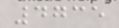4735
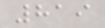819
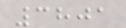3801
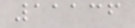11136
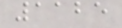1125
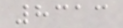8313
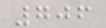706
